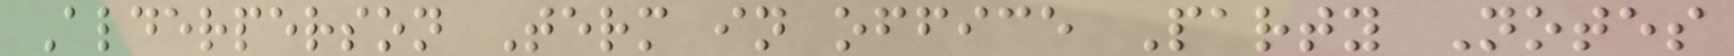Alderperson Term in office Party Notes
